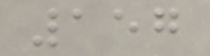157
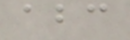abc
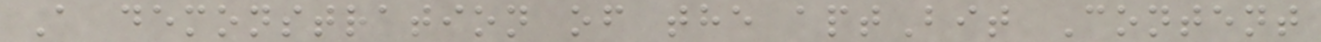A demonstration of the aptBit Content
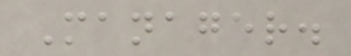Manager.
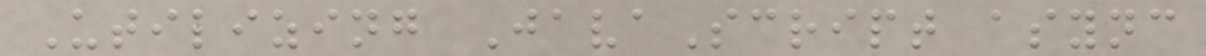Utilizing JavaScript async
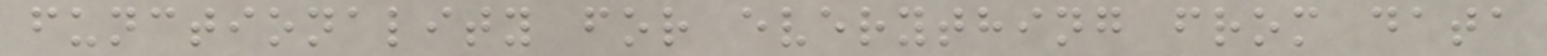functionality for everything from data
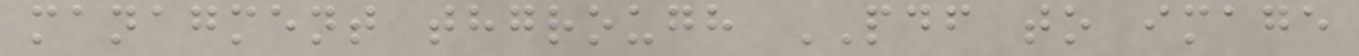managment thgrough PDF to image
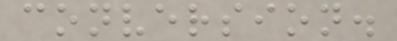conversion.
